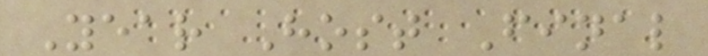Year Host Final
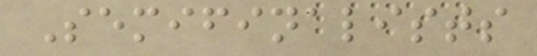Semifinalists
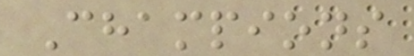Champions
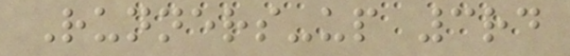Runners-up 3rd
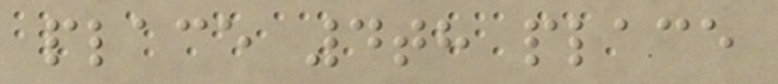place 4th place
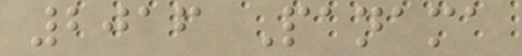2016 Panama
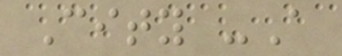City -A
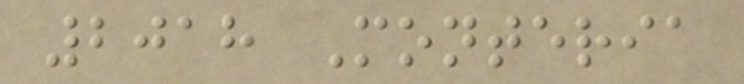2018 Monteria
